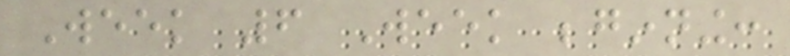Week 6 Week beginning:
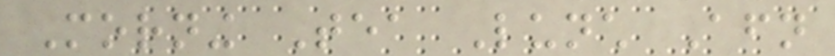Morning Tea Lunch Afternoon
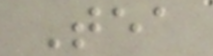Tea
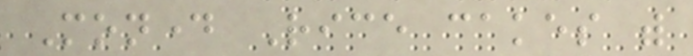Monday Rice cakes with
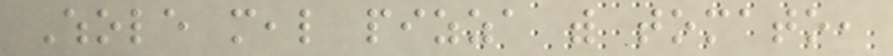Whole meal pizza with tomato,
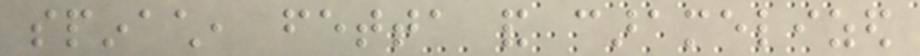spinach, fetta and caramelized
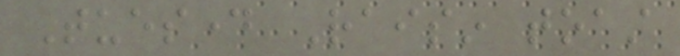Tuesday Raisin toast
